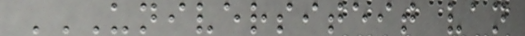UNIVERSITEIT VAN
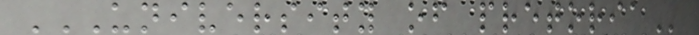UNIVERSITY OF PRETORIA
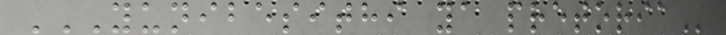YUNIBESITHI YA PRETORIA
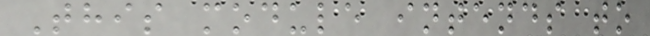This module intends to
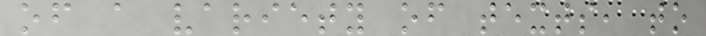of a variety of texts, to
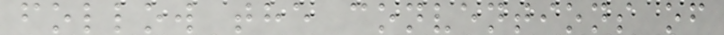follow the conventions of
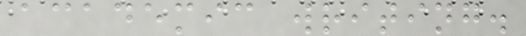academic writing.
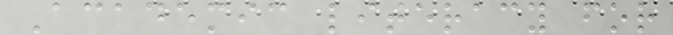Academic literacy for
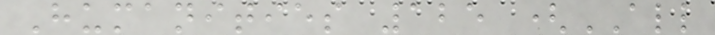Humanities 125 (ALL
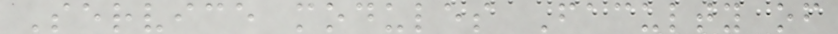Service modules Faculty of
